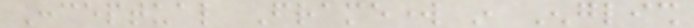Conceptual Framework in English
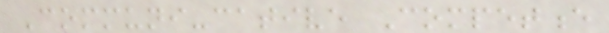Communi-cative Competence
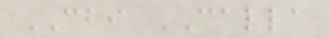CBI CALLA
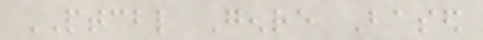PTCBL Genre Based
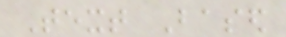Text Based
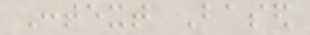Context Based
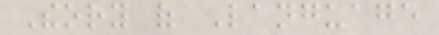Theory of Language
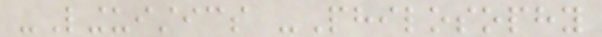-Linguistics -Philosophy
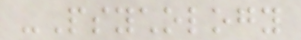-Psychology
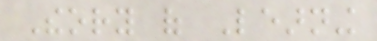Theory of Learning
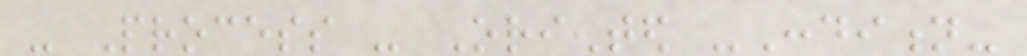- Process - Oriented -Condition-
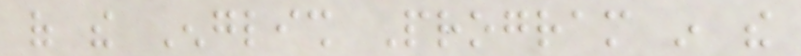of the English Program in the
